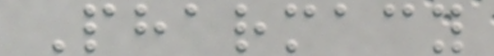Pharmacy
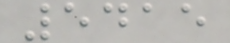5415
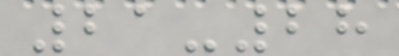21-28
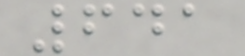641
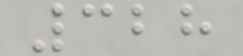328
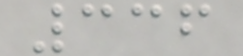336
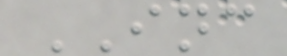INC
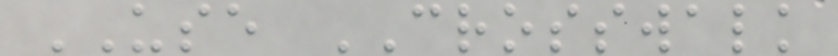USE CROSSWALK
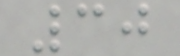30
